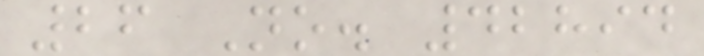26 No. 42894
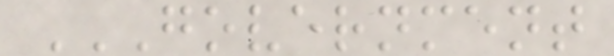GOVERNMENT
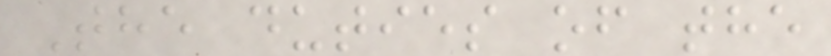The duties of the
